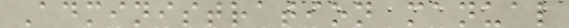Administration manual
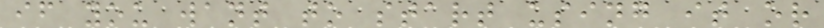if you want to start using it or
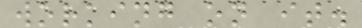working on it.
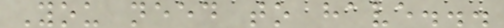You need to have...
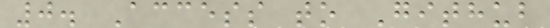0. Access to Github
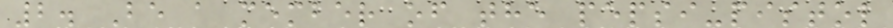2. Be a member of the pepsi-pistol
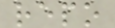repo
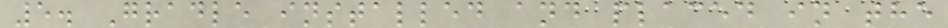5. Gradle installed and placed in the
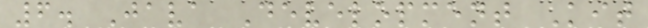6. Java Development Kit
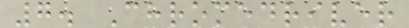7. Chromedriver
